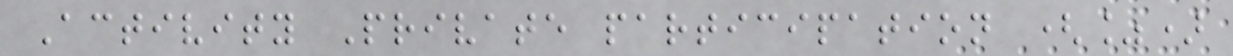Activity Private participation (%)
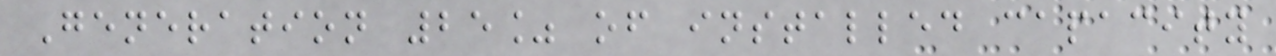Generation 25% of installed capacity
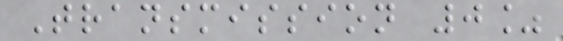Transmission 0%
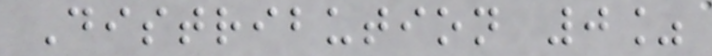Distribution 0%
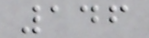146
